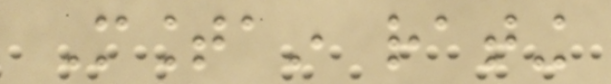Mountain rating
